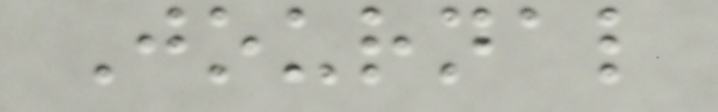Journal
